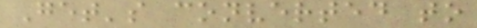Get's converted to
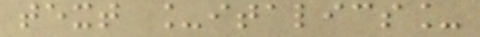text _italics_
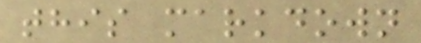this markdown
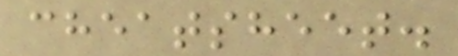cheatsheet.
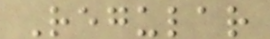Regular
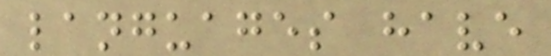languages have
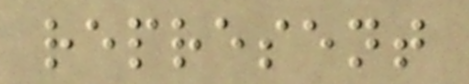represent
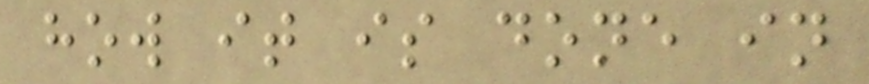how it is done in
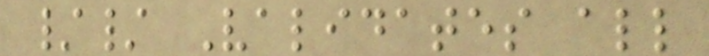// Validates all
